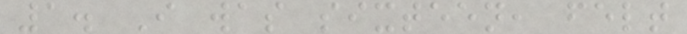1. I was sixteen, felt
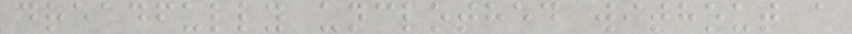dreadfully unclothed without a
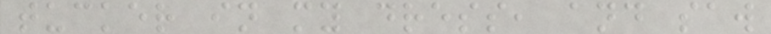tucker in my dress, and saw
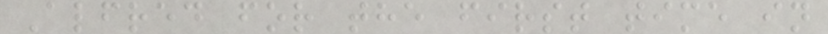Alfred for the first time in
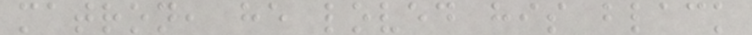matron, he loved his black
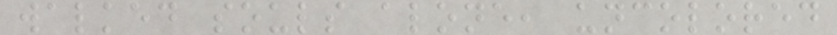walked souls alone, uncolored
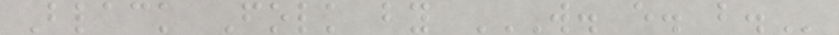Black Folk by W. E. B.
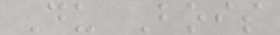Du Bois
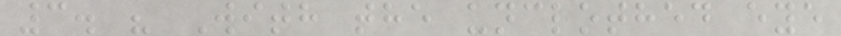3. " With the unclothed eye
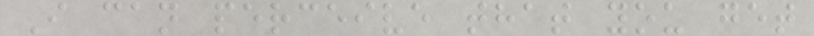I can perceive that you get
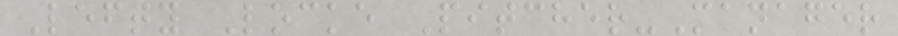Lefty Locke Pitcher-Manager
